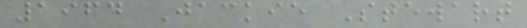1964 Jackie Stewart
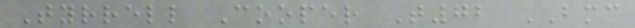Tyrrell Cooper T72 BMC
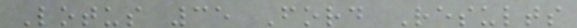Lotus 35 Ford Results
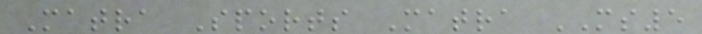Matra Sports Matra MS5
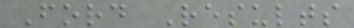Ford Results
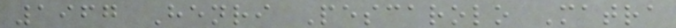1967 Henri Pescarolo Matra
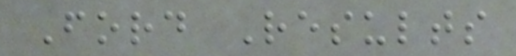Ford Results
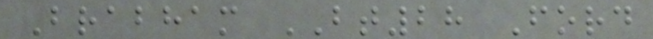Brabham BT28 Ford
